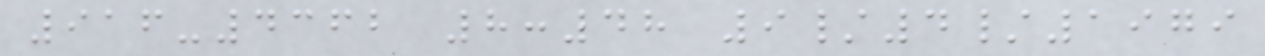916-4362 8:48 9/4/1979
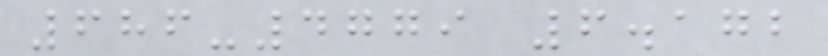686-4779 6.172
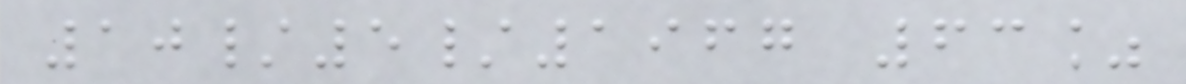10/5/1967 63%
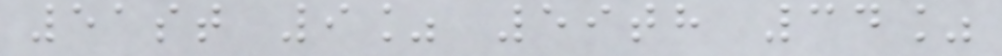51st 9% 59th 34%
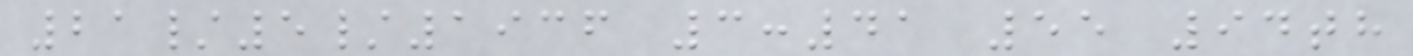21/5/1936 3:41 55 94th
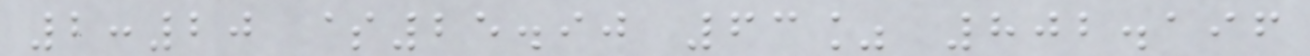2:20 $25.90 63% 802.196
